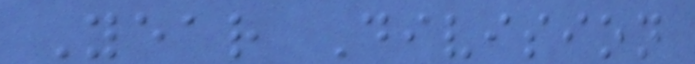Year Division
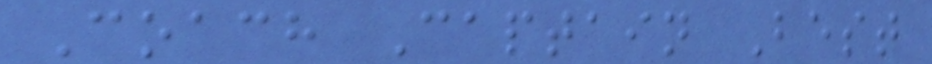Coach Captain Best
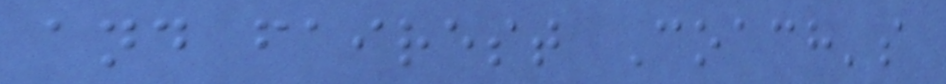and fairest Coach's
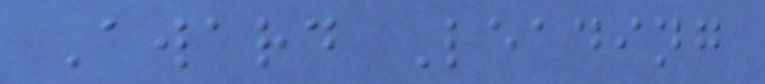Award Leading
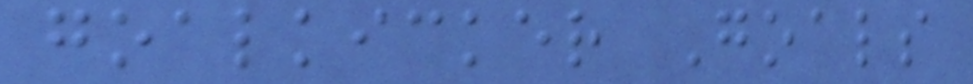goalkicker Goals
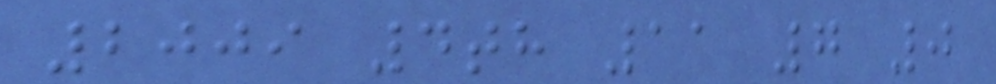2009 4th 11 7 0
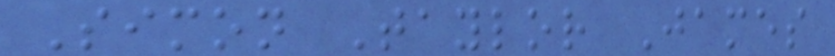Simon Taylor James
